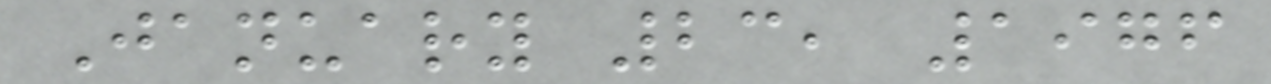January 23, 1976
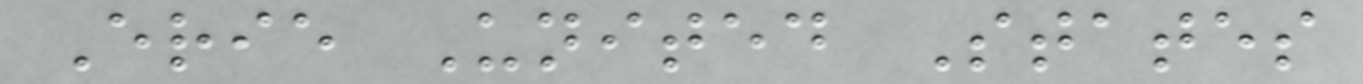Erie United States
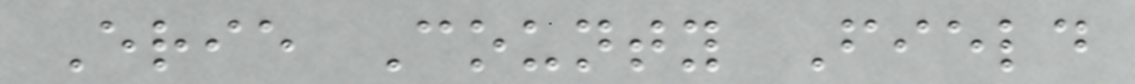Erie County Field
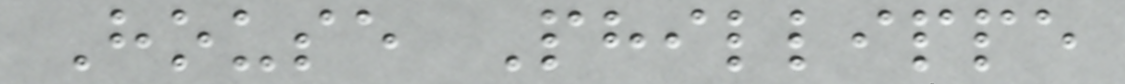House Phillippe
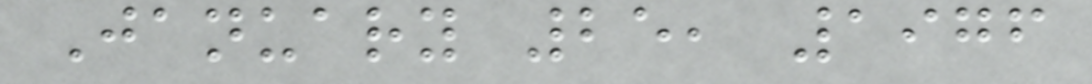January 25, 1976
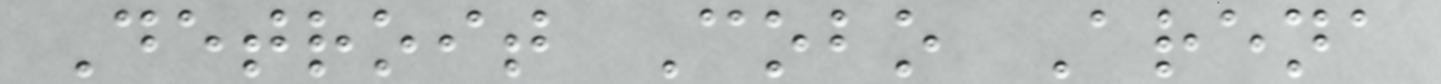Detroit Cobo Arena
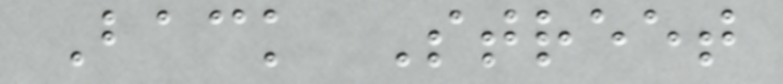Back Street
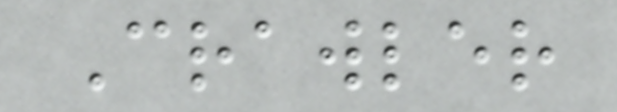Crawler
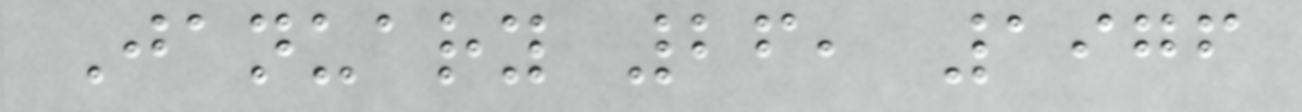January 26, 1976
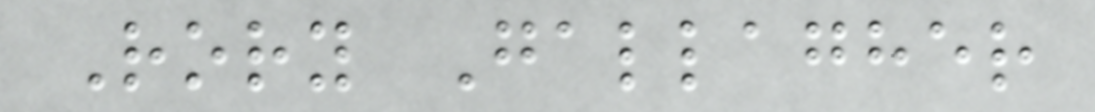Rory Gallagher
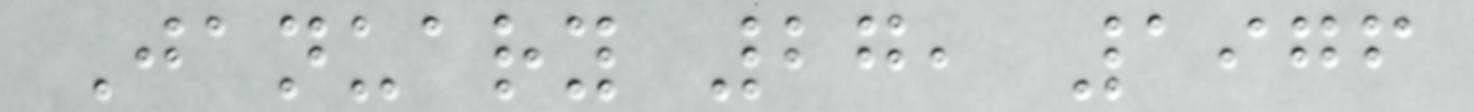January 27, 1976
